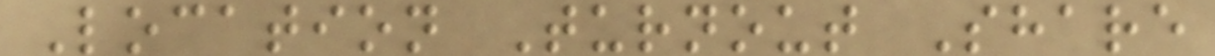Location Turnout Share
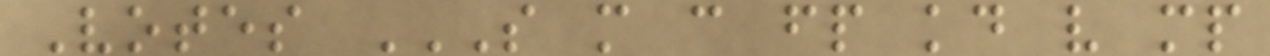Votes S M C FP KD V MP
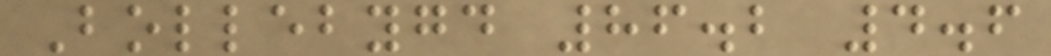Bollebygd 86.2 4.6
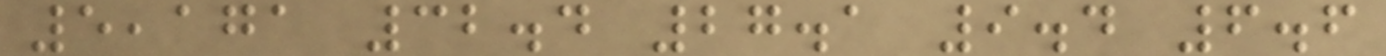5,171 32.4 27.1 9.4 6.6
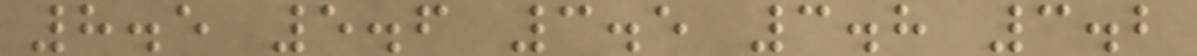8.5 5.6 3.5 3.8 3.2
